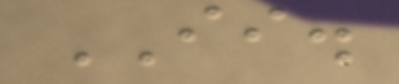II.
